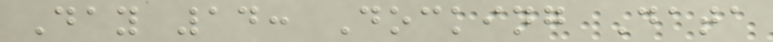Day 14: Docking Data
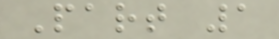Part 1
